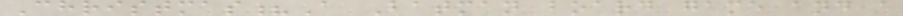Christmas?A Batman board game and a
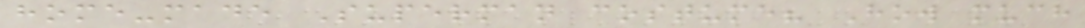home-made Superman costume? How much
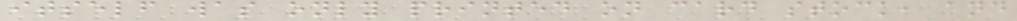itself was only printed on card stock, and
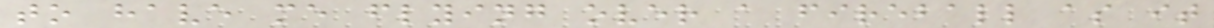to have me flying over a fireball as it
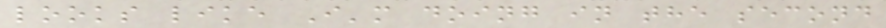looks like I'm doing in the second
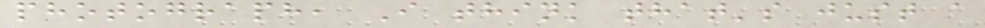photograph, I think that's just a
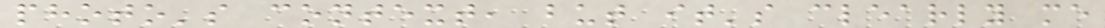photo's context, but it's clearly me
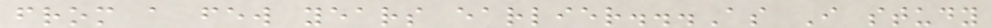from a few years earlier...As I study
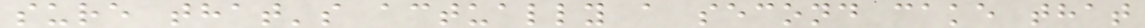sure that's actually a second cake that
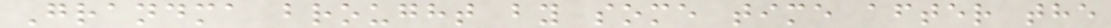Grandma brought by some time after the
